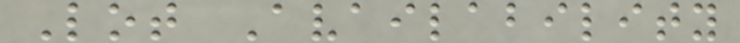Lot Availability
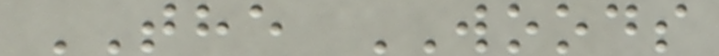THE WOODS
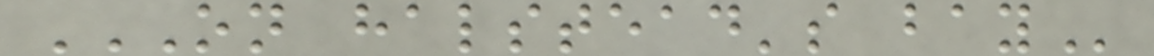ON HALSTEAD'S BAY
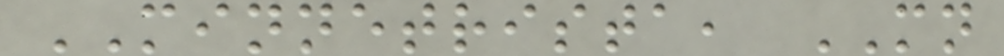MINNETRISTA, MN
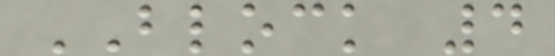BLOCK 4
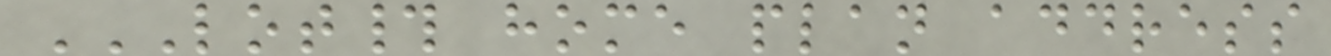LOT# HOME PLAN ADDRESS
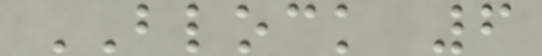BLOCK 6
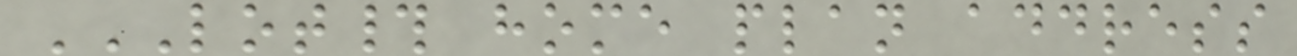LOT# HOME PLAN ADDRESS
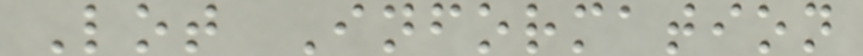Lot Information
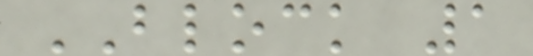BLOCK 1
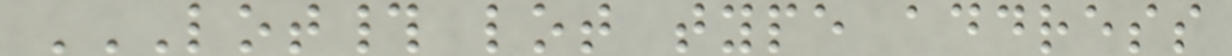LOT# LOT TYPE ADDRESS
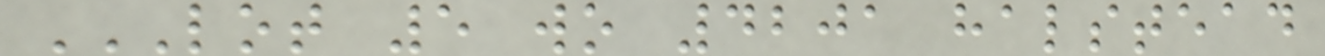LOT 5 WO 4201 HALSTEAD
